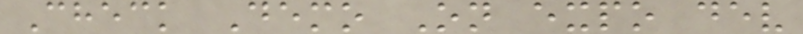Check Demo On expo dev
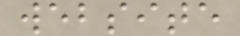website
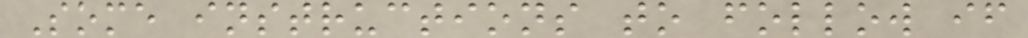Some instructions to follow if
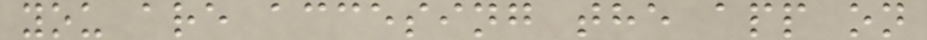you are accesing the app on
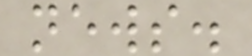news.
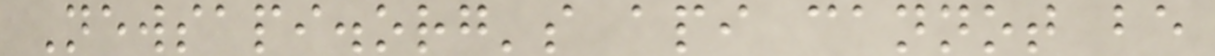Newsapi.org's api cannot be
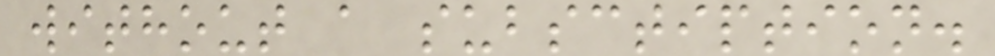without a subsctiption.
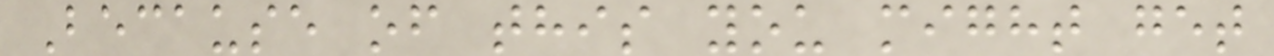Because of this you might get
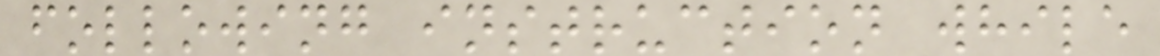following instruction while
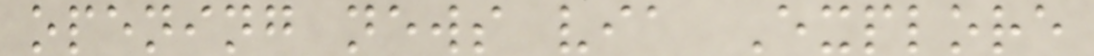opening news via Explore
